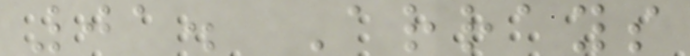01. Arrays
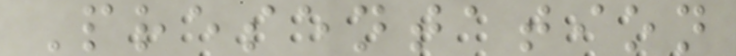Presentation
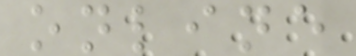online
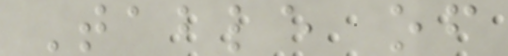Table of
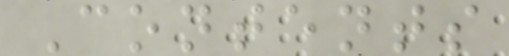Contents
